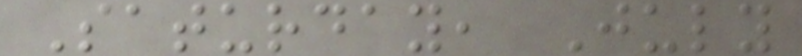Saturday, July
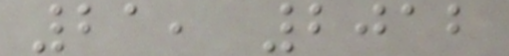21, 2012
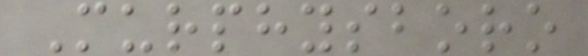Murphysboro
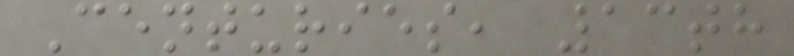Centuries, 13th
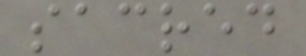sacred
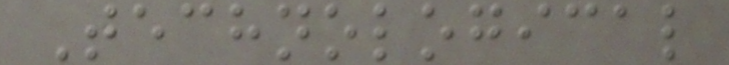Technological
